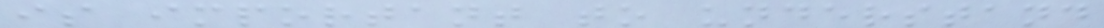is important to understand
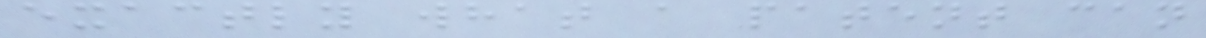exactly what a patent can
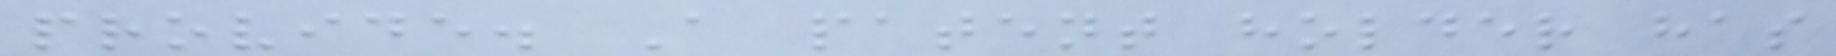provide. A patent holder has
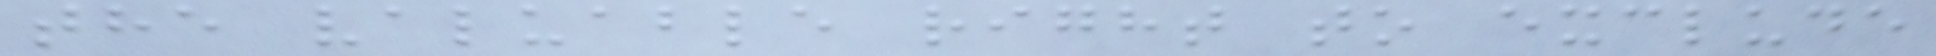the valuable right to exclude
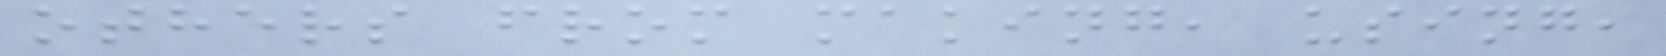others from making, using,
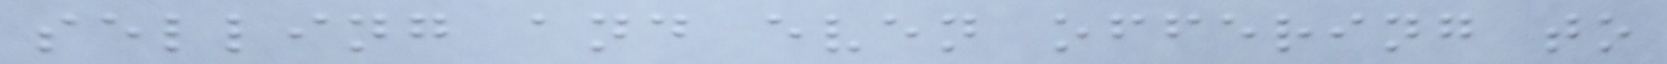selling and even offering to
